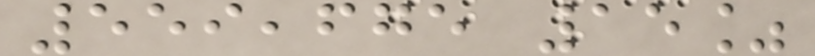559,675 15%
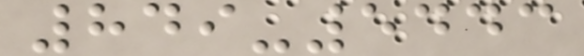849-5443
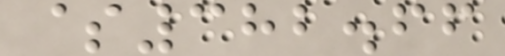$382.66
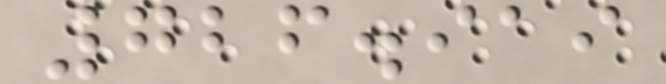726.919
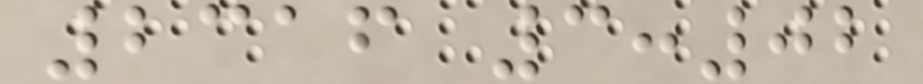2316 3:02
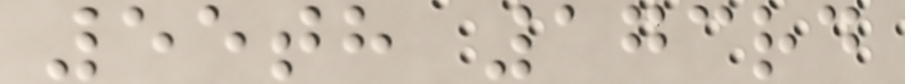55th 173rd
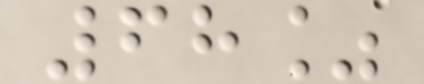68%
